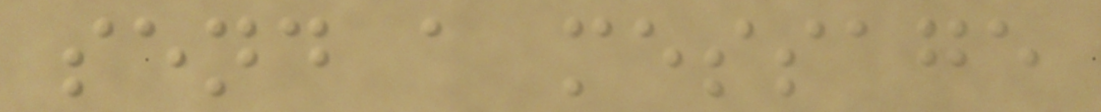send a message
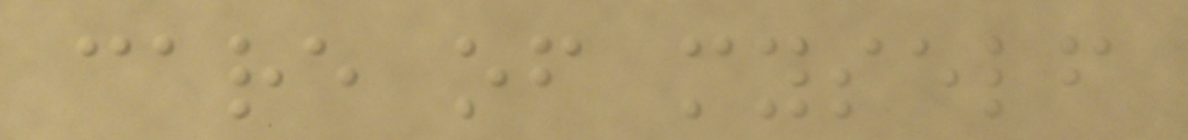care of myself
